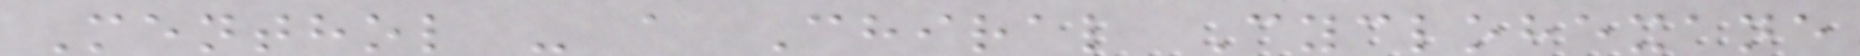Menthol - a Chiral Cyclohexane
